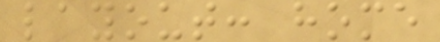layout: home
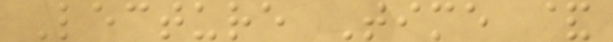Lecture Time &
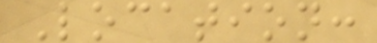Location:
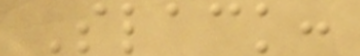Slack:
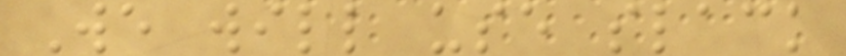We will use slack
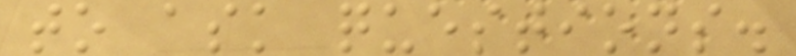to ask questions.
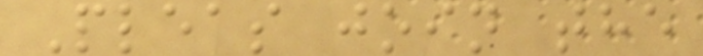Pleas join the
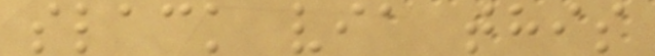slack via this
